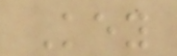Key
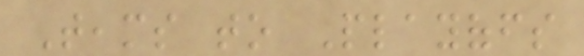Teams to Playoffs
